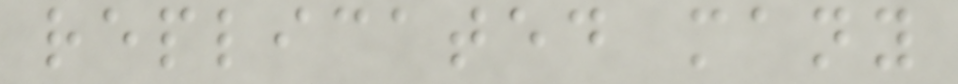replicated many
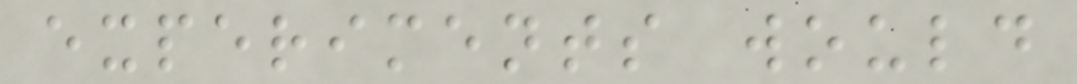experiments would
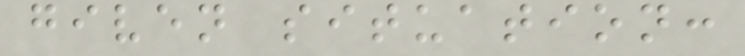given situation:
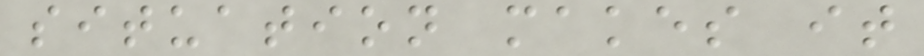situation makes it
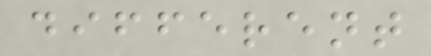different
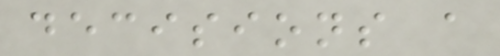decisions a
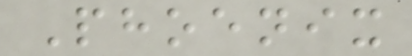Phoenix
